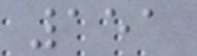151
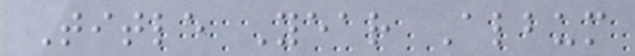Title Year Album
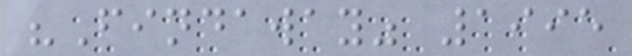"Findaway" 1995
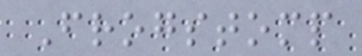Frogstomp
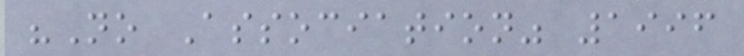"No Association" 1996
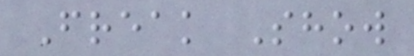Freak Show
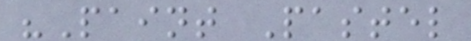"Paint Pastel
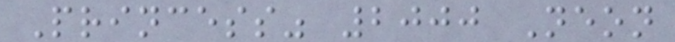Princess" 2000 Neon
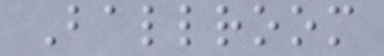Ballroom
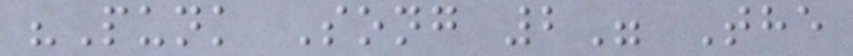"Punk Song 2" The
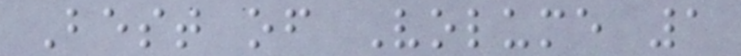Best of Volume 1
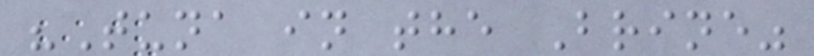"Tuna in the Brine"
